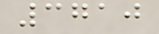3710
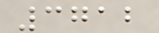3712
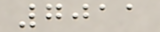7011
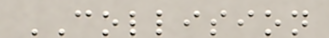COLLISION
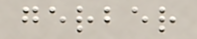gerber
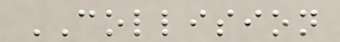COLLISION
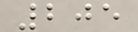205
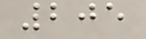205
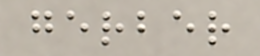gerber
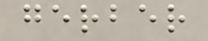gerber
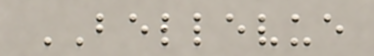BELLEVUE
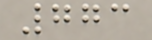773
